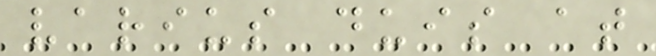varius duis at
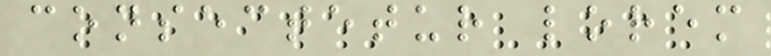consectetur lorem
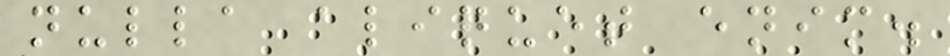nulla aliquet enim.
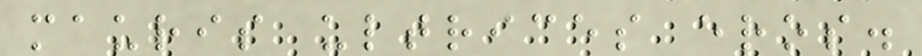mauris ultrices eros.
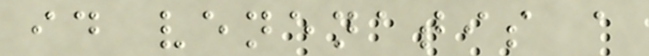id venenatis a
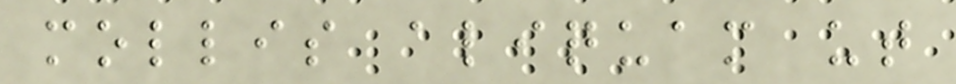mollis aliquam ut
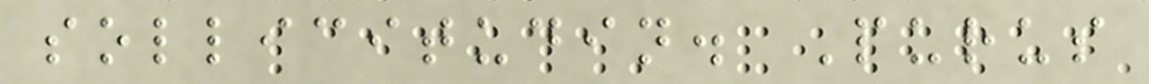sollicitudin. Purus
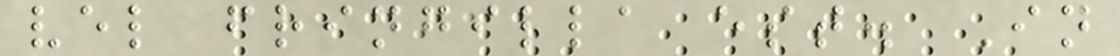vel fringilla est. In
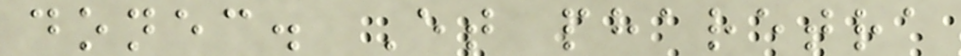donec. Et pharetra
